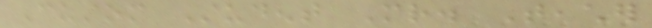Custom Student Mr. Teacher
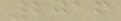2016
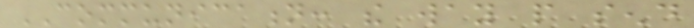COMMUNICATION: the way people send
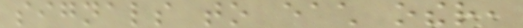signals to each other,
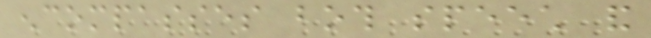encompasses both speech and
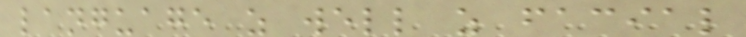language as well as facial
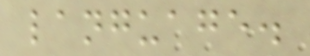language.
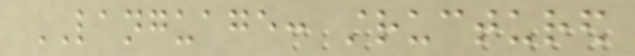LANGUAGE: structured
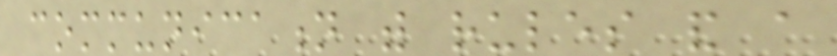communication with rules and a
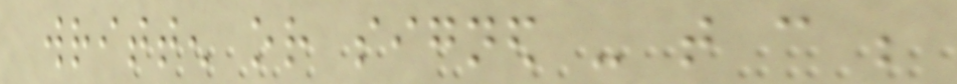written or signed - that can be
